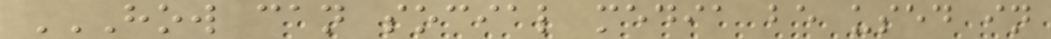HOW CAN SOCIAL MEDIA BE USED IN
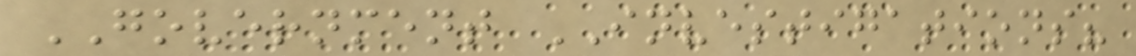GOVERNMENT INVESTIGATIONS?
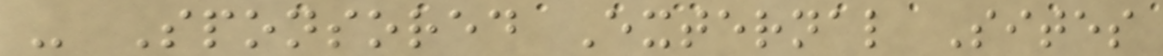- Sponsored External Sites
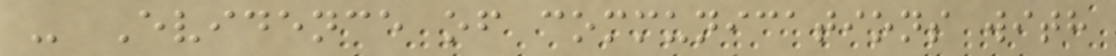- Evidence of communications with
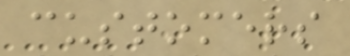customers
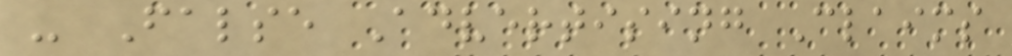- False Advertising Claims
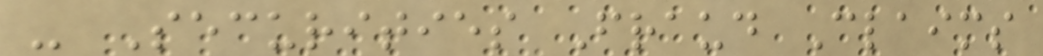- Securities Fraud Claims
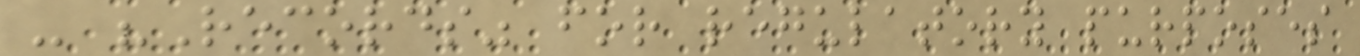- "Records" for regulatory purposes
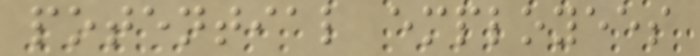potential employees
